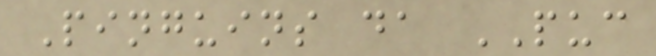Pinguins da PUC
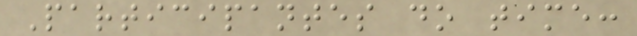Participantes do time:
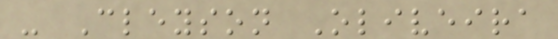- Cleyson Oliveira
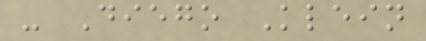- Diego Klein
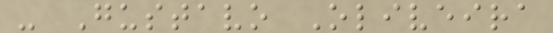- Gustavo Oliveira
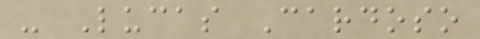- Lucas Cardoso
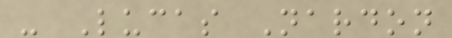- Lucas Nardon
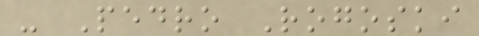- Pedro Rogoski
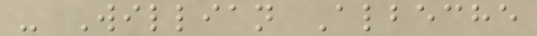- Willian Albeche
